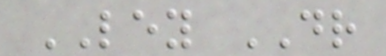LEY DR
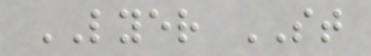LYER ST
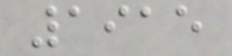1915
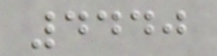4440
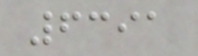6391
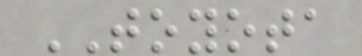TOYOTA
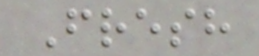Fresh
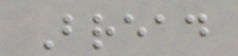Bread
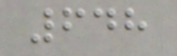648
